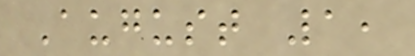August 1,
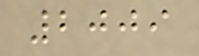2009
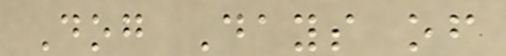Dog Days of
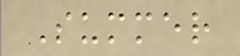Summer
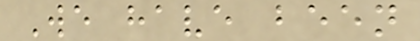We have been
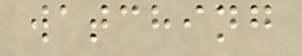watching
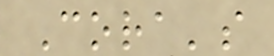Cora's
